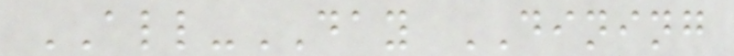ALL-DAY DINING
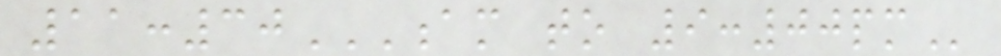11:30AM TO 9:00PM
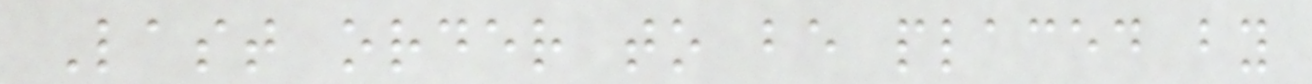Last order to be placed by
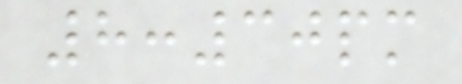8:30pm
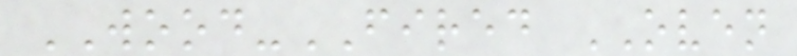WOOD-FIRED OVEN
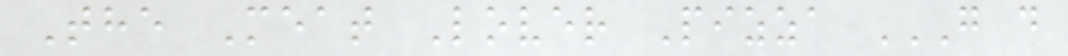The Meat Lover Pizza G D
